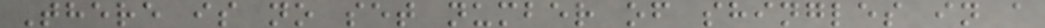There is no set number of shingles in a
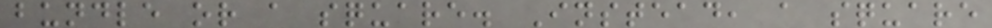bundle or a square. Instead, a square
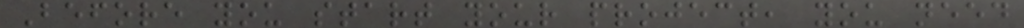Before you start your project, you need
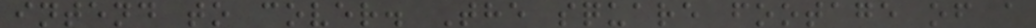intend to cover. The square footage of a
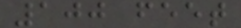100 feet
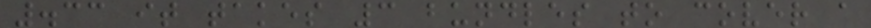.33 it takes 3 bundles to cover a
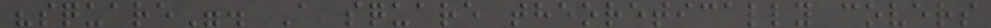"square". A square theoretically covers
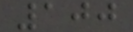100
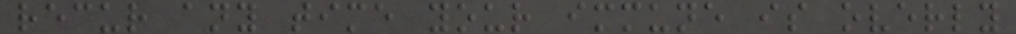recur any time your immune is overly
